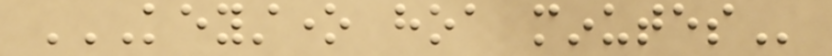KEYSTONE HOA MINUTES
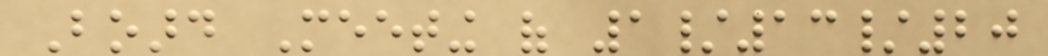Board Meeting of 1/13/20
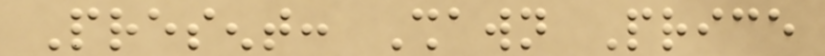Present: Shawn Price
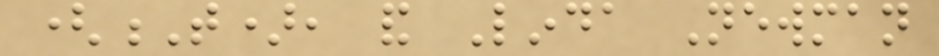(T), and Linda Newman
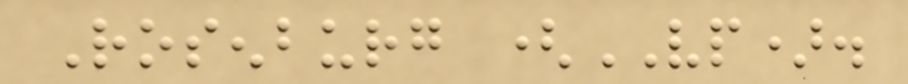Rosenburg (VP).
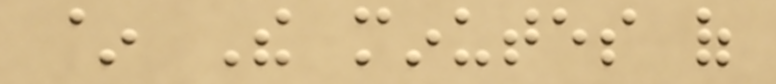~ The minutes of
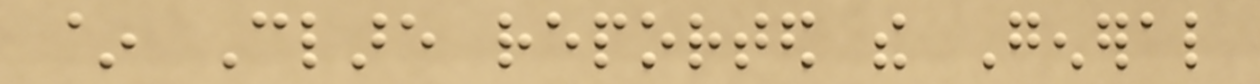~ Clare reported the General
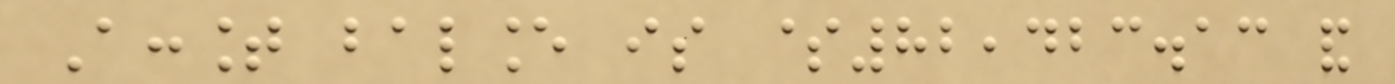Account balance is $82,423.13 and
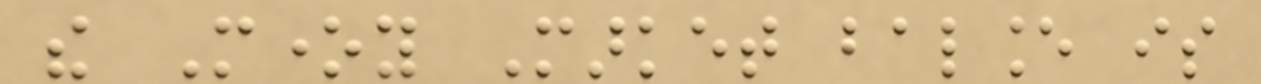the Money Market balance is
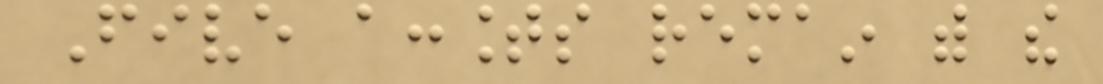Five accounts remain with the
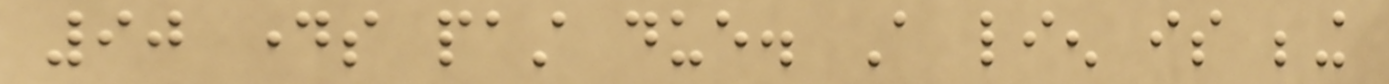90 days past due. A lien is being
